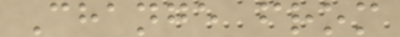Change from
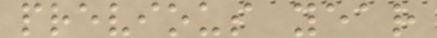previous year
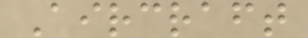Aircraft
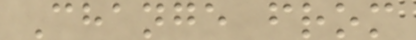Change from
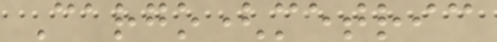Cargo(metric
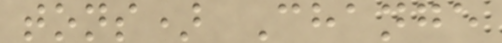tons) Change
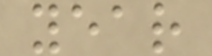year
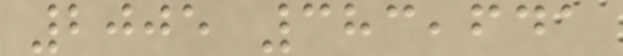2005 383,641
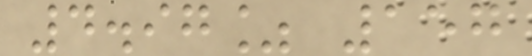4.97% 157
